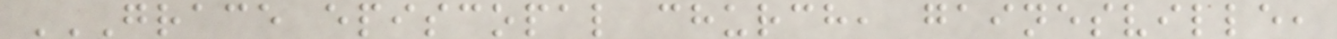GRACE EPISCOPAL CHURCH, GAINESVILLE,
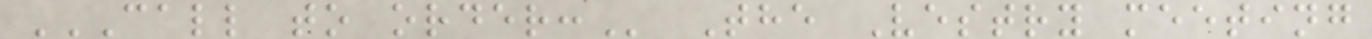CALL TO ORDER: The Vestry meeting
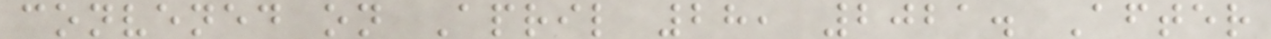convened on April 28, 2021. After
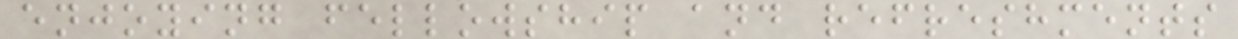enjoying fellowship and refreshments
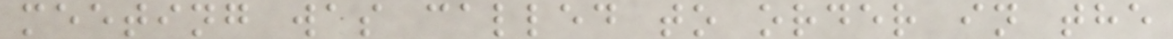meeting was called to order in the
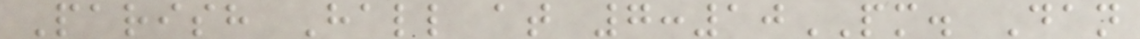Parish Hall at 7:10PM. Dan
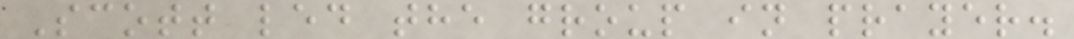Scott led the group in prayer.
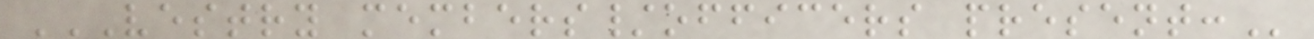VESTRY MEMBERS/OFFICERS PRESENT:
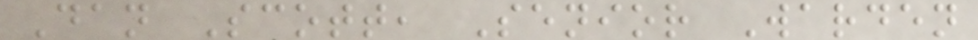Dan Scott, Senior Warden
